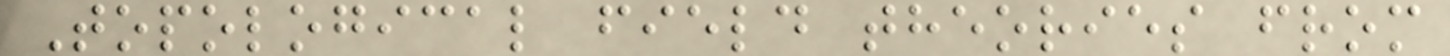Topological field theories from
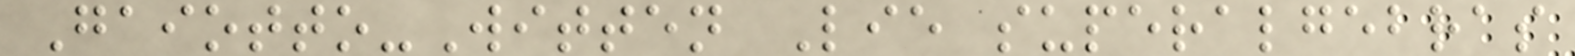Gaiotto-Witten Lie superalgebras
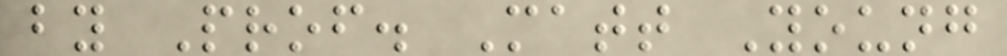by Prof. Matt Young
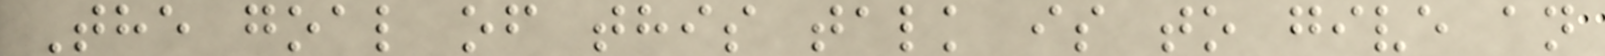The goal of this talk is to give an
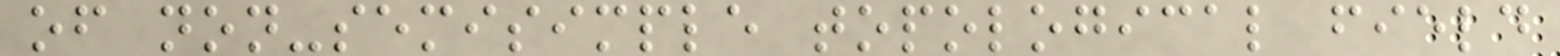of non-semisimple topological field
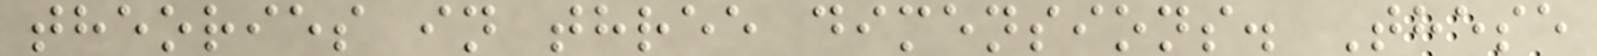theories in three dimensions. These
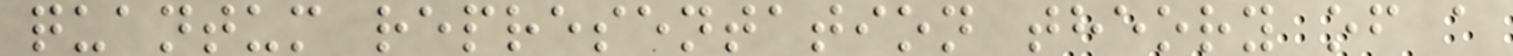quantum representation theory of a
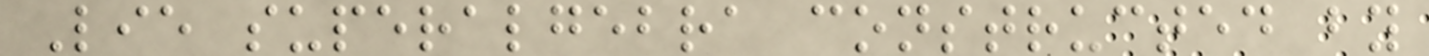Lie superalgebra constructed by
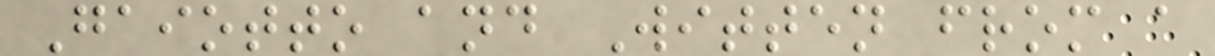Gaiotto and Witten from a
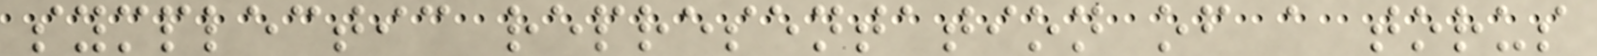symplectic representation of a torus
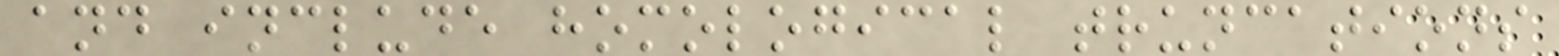and include homological truncations
